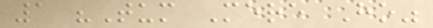1 "Tum Mere Ho"
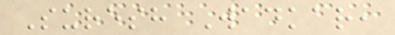Suresh Wadkar,
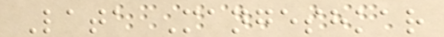Lata Mangeshkar
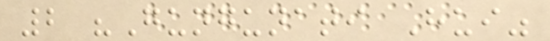2 "Gungunati Hui"
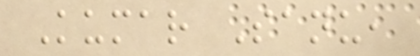Kumar Sanu,
